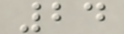24
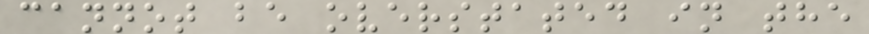cannot be overstated in the
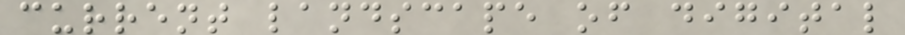current landscape of digital
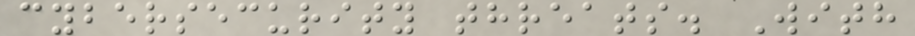cybersecurity threats. With
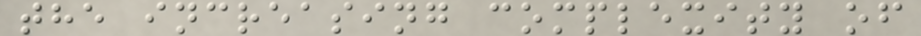the increasing complexity of
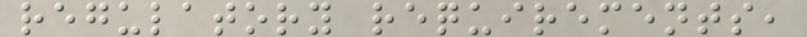regulatory requirements,
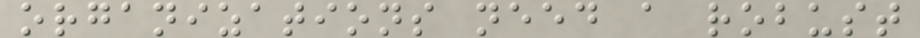organizations need a robust
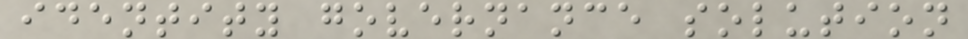identity governance solution
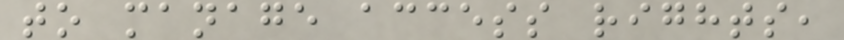to manage access rights,
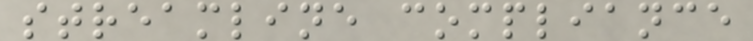streamline compliance
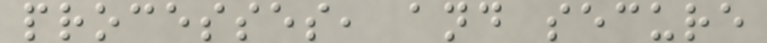processes, and secure
